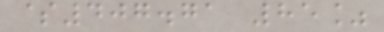$407.71 85%
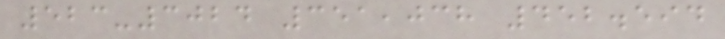523-3024 351,038 452.594
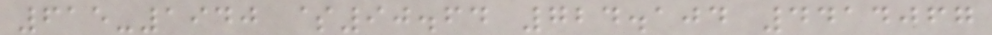615-1940 $90.64 724.104 4414067
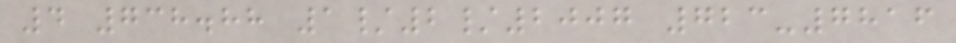4 738.88 1/2/2007 723-7816
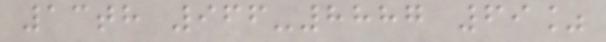13th 966-8887 69%
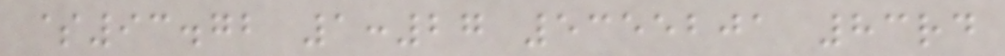$93.72 1:27 5355201 83rd
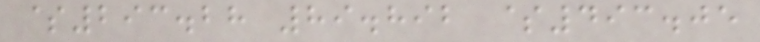$293.28 89.892 $493.05
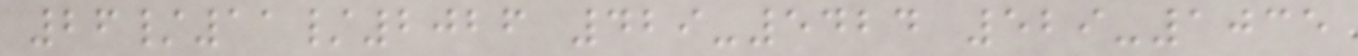26/11/2026 429-5424 529-1035
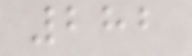282
